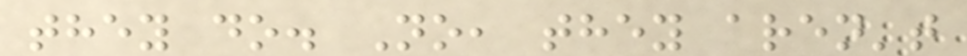they do. No, they aren't
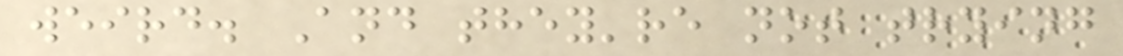weird. And they're not trying
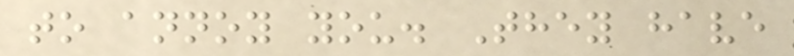to annoy you. They have
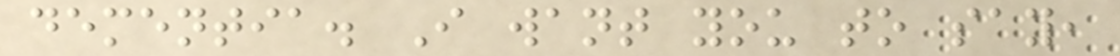dementia. I want you to say,
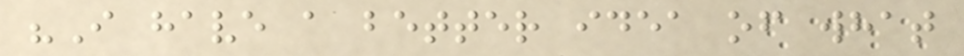"I have a better idea of what
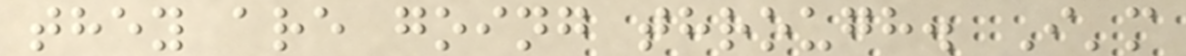they are going through. I'm
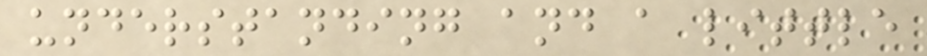understanding and a little
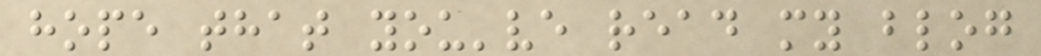hope that you've read my blog
